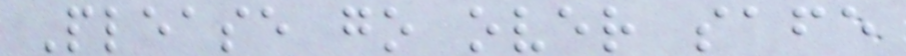Please go over safe
